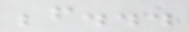before...
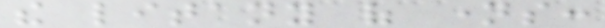the litany of names:
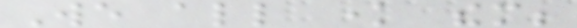We all know them;
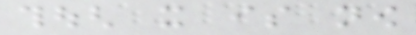though it is now
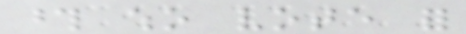those who vote for
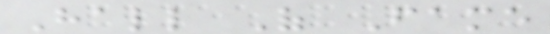Hall Of Fame
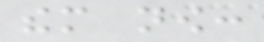them now:
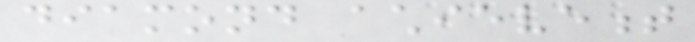diamond achievement
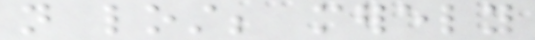not lost; merely
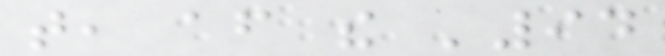that, after the '94
